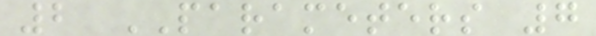2 PARAMETERS 7
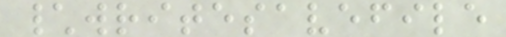\writesavefile
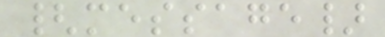{message}
